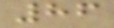86
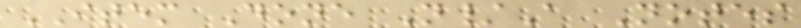ITEM Done N/A Notes
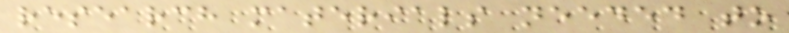research materials needed to
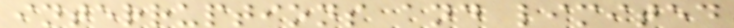interruptions and limited
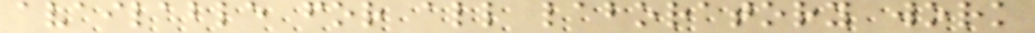available for all laboratory work
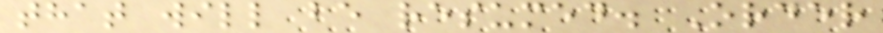that will be resumed. Order
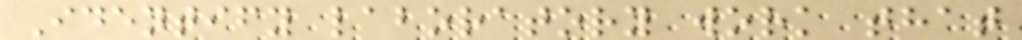Identify laboratory work that
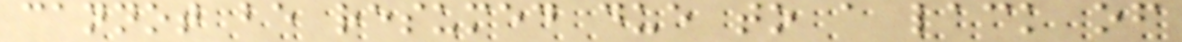cannot be resumed due to a lack of
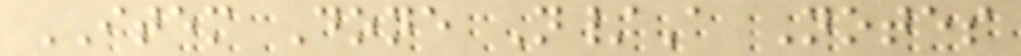ITEM Done N/A Notes
